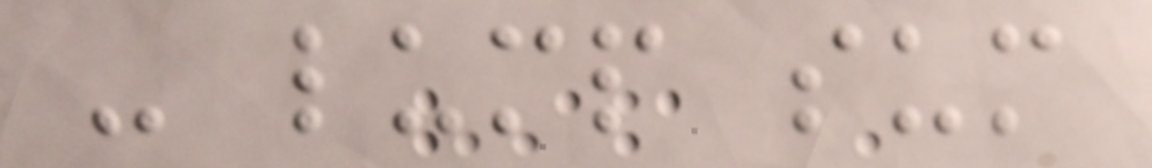- lump sum
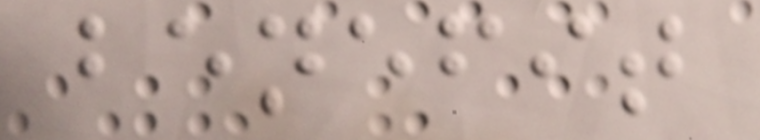benefit
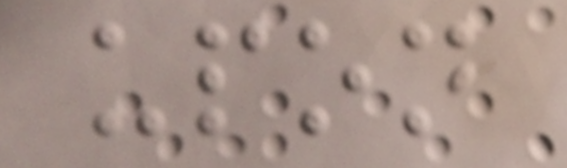upon
